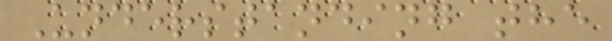Understanding the
